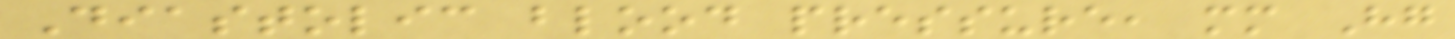Diastolic blood pressure, mm Hg
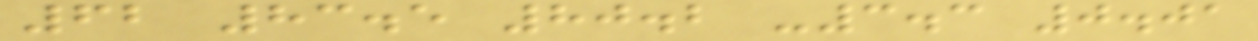62 83.5 80.2 -3.3 0.01
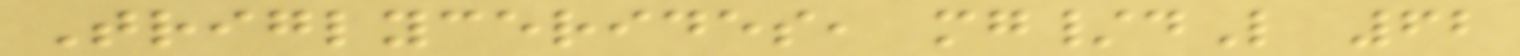Triglycerides, mg/dL 62
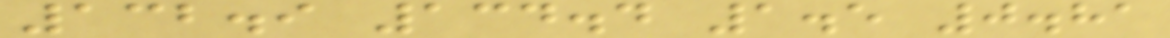132.9 134.4 1.5 0.81
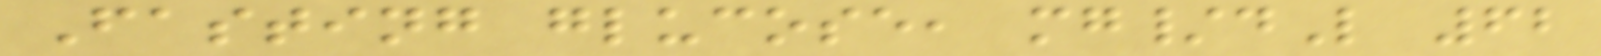Fasting glucose, mg/dL 62
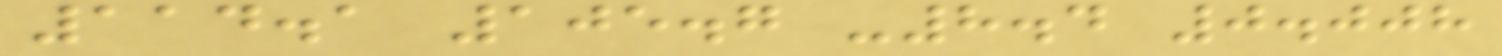114.1 105.7 -8.4 0.008
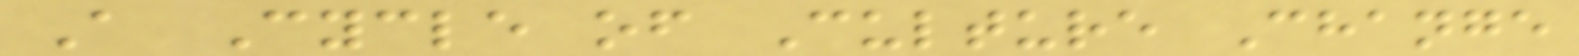A Cycle of Culture Change
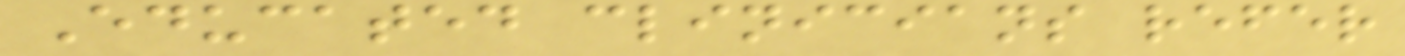Educated clinicians refer
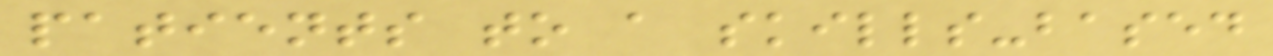patients to a skills-based
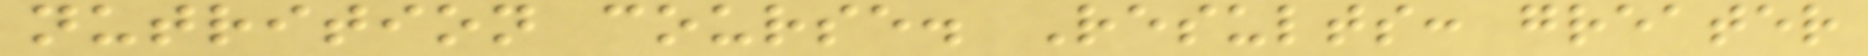nutrition course. Results: greater
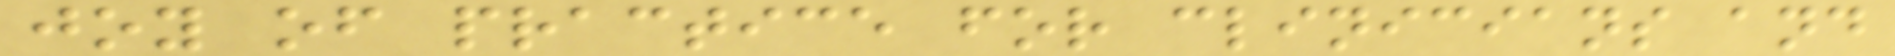joy of practice for clinicians and
